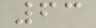63
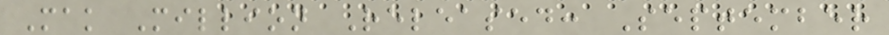Mak Million Released: September
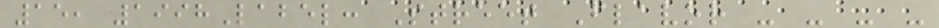15, 1998Label: Street Flavor - - - -
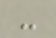-
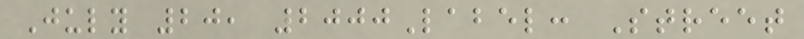July 20, 2000Label: Street
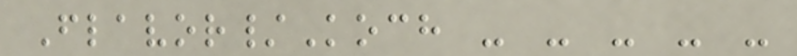Flavor/Koch - - - - -
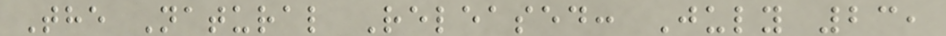The Natural Released: July 23,
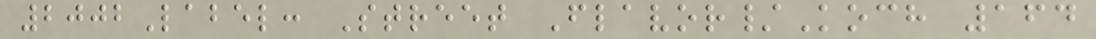2002Label: Street Flavor/Koch 164
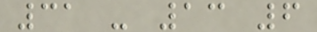31 - 13 6
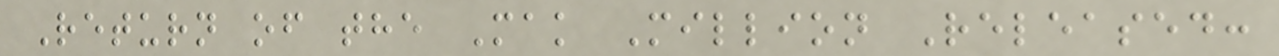Return of the Mak Million Released:
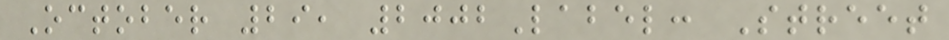October 29, 2002Label: Street
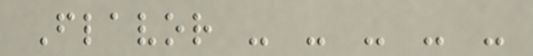Flavor - - - - -
